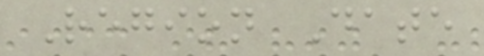Region Date
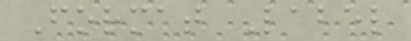Format Label
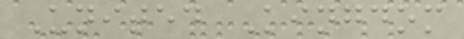United Kingdom
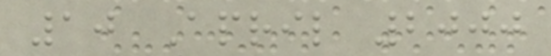10 April 2000
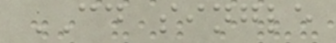CD single
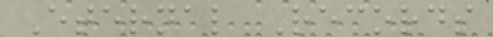Eternal Records
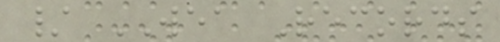/ WEA Records
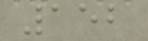152
